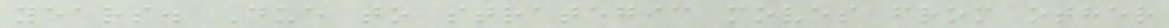years. Due to strategic moves from other
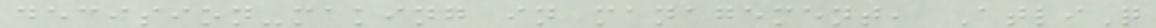decision-making in management, AtliQ
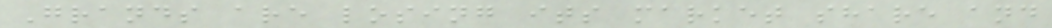Grands are losing its market share and
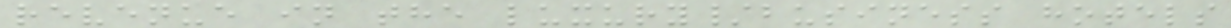revenue in the luxury/business hotels
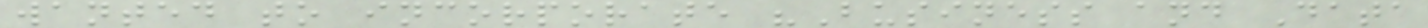wanted to incorporate "Business and Data
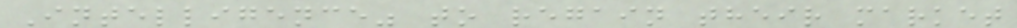Intelligence" to regain their market
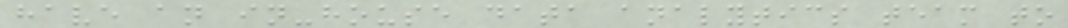have an in-house data analytics team to
